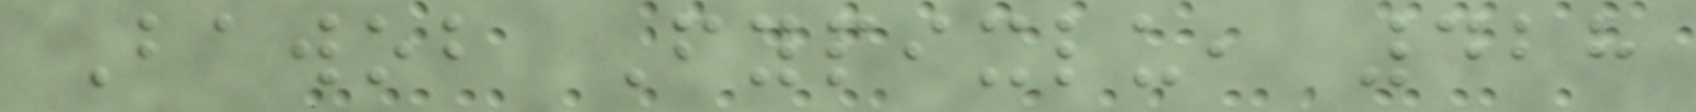Bawob Fypixlu, 428
